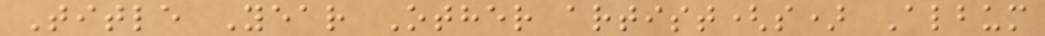Title Year Other artist(s) Album
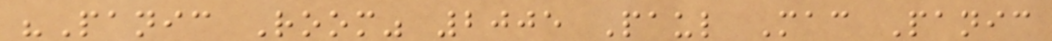"Panic Room" 2005 Paul Mac Panic
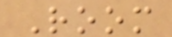Room
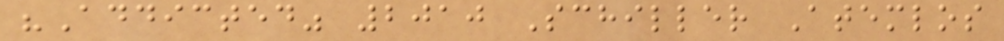"Addicted" 2010 Schiller Atemlos
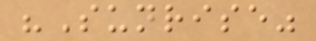"Sunrise"
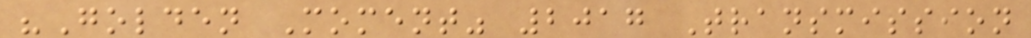"Golden Moment" 2017 Transmission
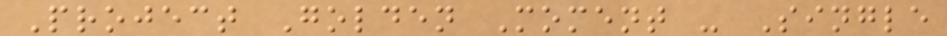Project Golden Moment - Single
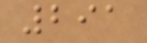291
